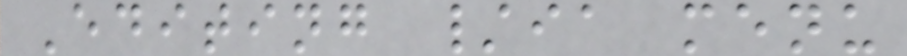Editing /ia menu
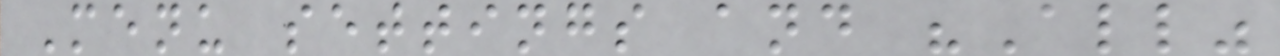Menu settings and "All"
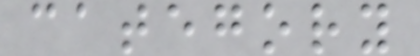category
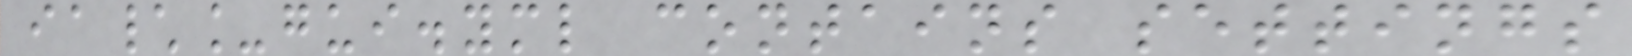ia\_gui.yml contains settings
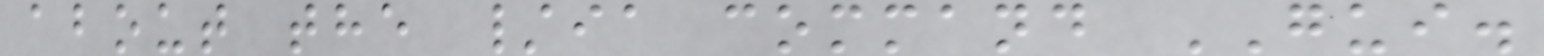about the /ia command GUI.
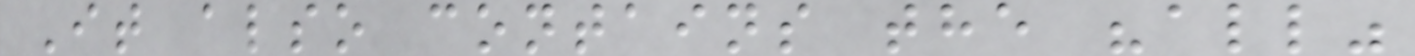It also contains the "all"
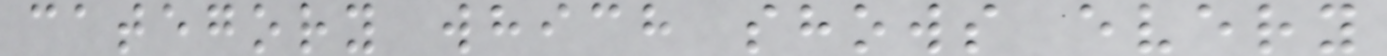category which shows every
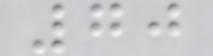70
